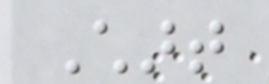Chart
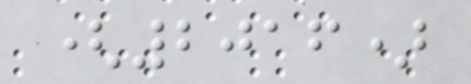(2016)
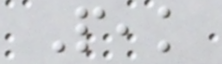Peak
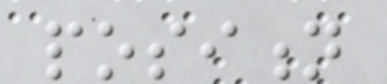position
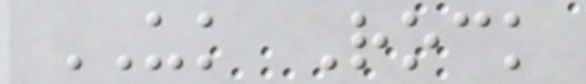UK Rock
